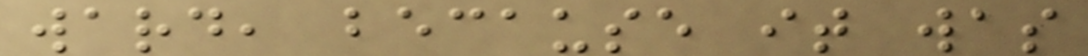ward, because it was
